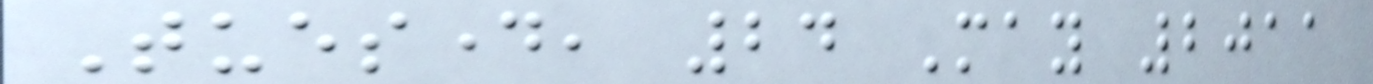Tuesday, 24 May 2011
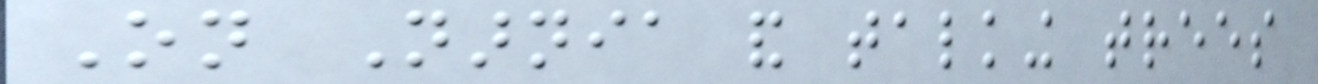On Narnia and talking trees
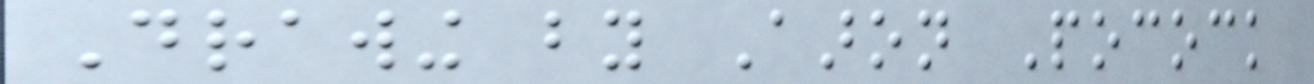Drawing by Aaron Pocock
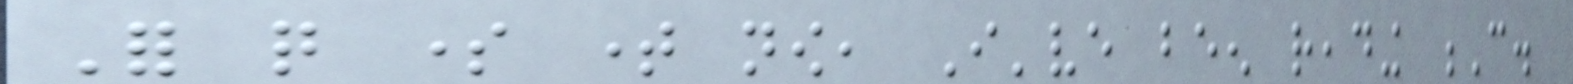For quite some time now, I've been reading C.
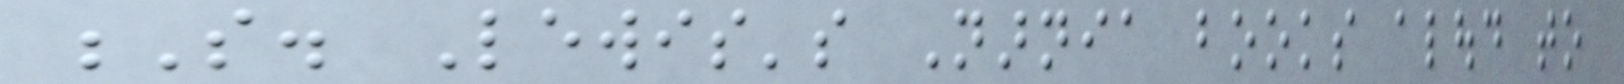S. Lewis's Narnia books aloud to
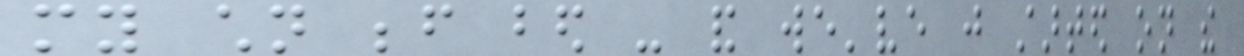my children before bed - and we've just started on the
